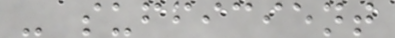- sufficient
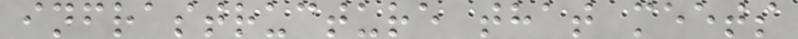infrastructure that meets
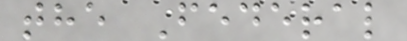the Federal
